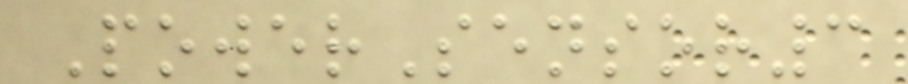PowerSensor3
